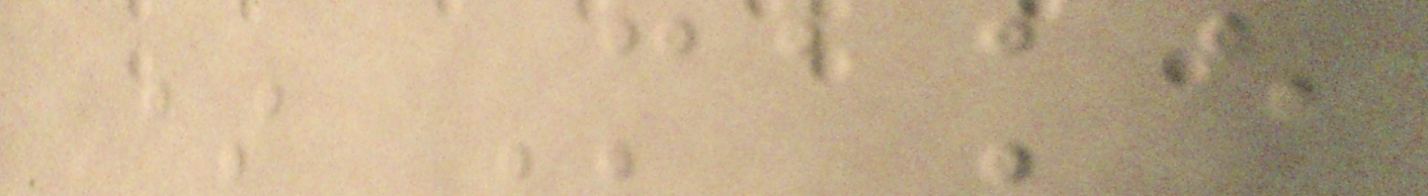* Make
